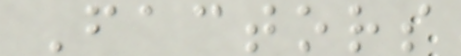Factors
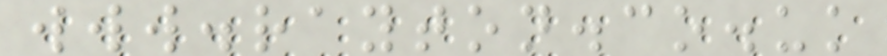www.rayton.co.uk
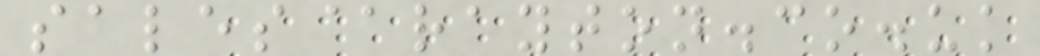sales@rayton.co.uk
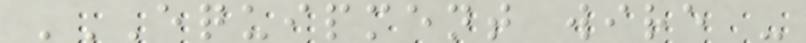EQUIPMENT WIRE -
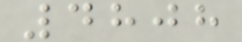4808
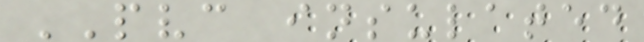PVC insulated
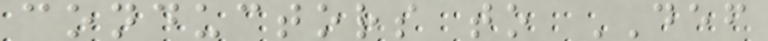conductors to DEF
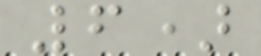6)
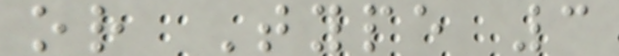or Type 3
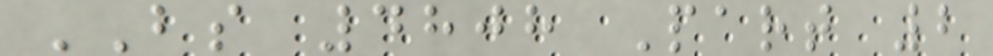BS 4808 Part 2
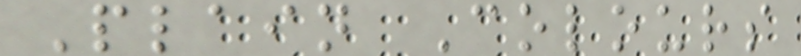Plain Colours
